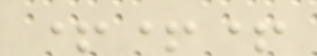+++
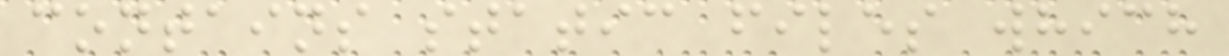contains static files which
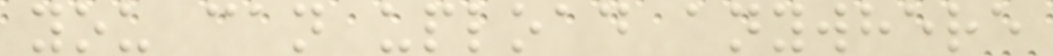you can upload anywhere
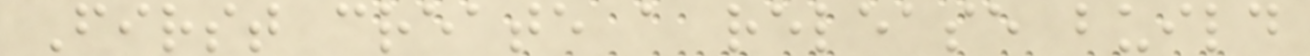First create a release build
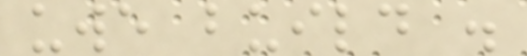uwe build .
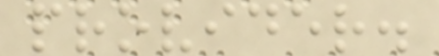provider.
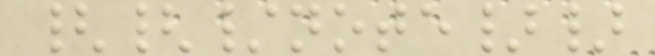{{/note}}
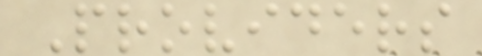Providers
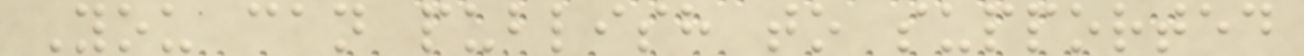You can publish to supported
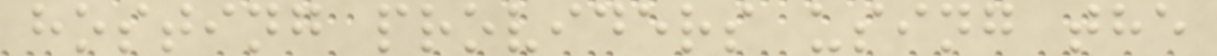hosting providers using the
